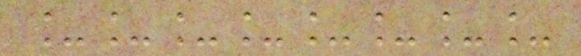________
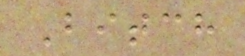Bitch
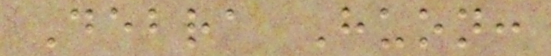Debra Huon:
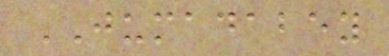JUMADABEY
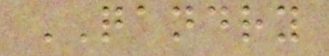QANDRY
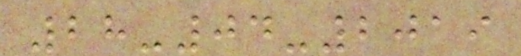28-04-2019
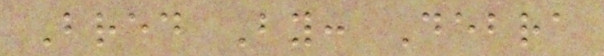Bred By: Debra
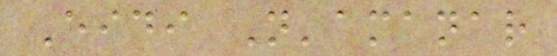Eidi N'amanar
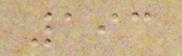193
